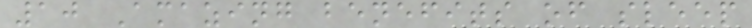10 Amazing benefits of sleep
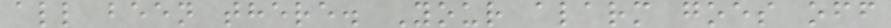all been there. Your alarm goes off
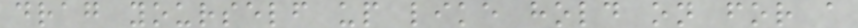drag yourself up like hold on for a
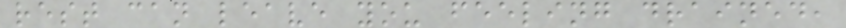rest can leave you feeling drained,
